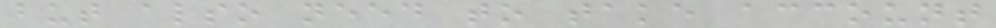but also need to take account
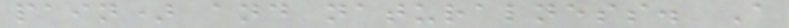pain) and naturalness. A
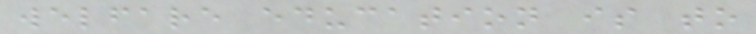welfare education is to
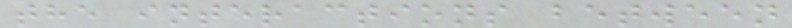the interactions between
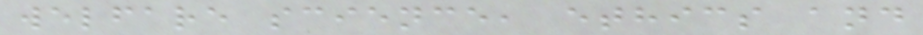welfare science, ethics and
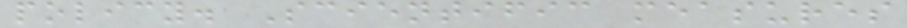policy. Scientific measures
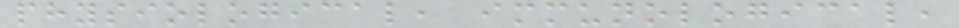physiological, immunological,
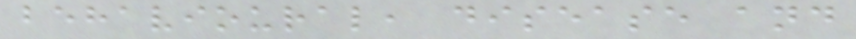behavioural, disease and
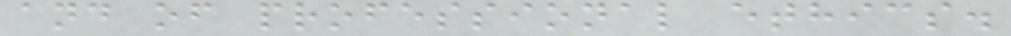and of professional ethics.
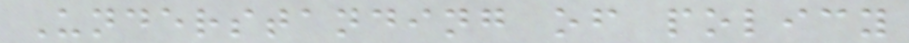Understanding of policy
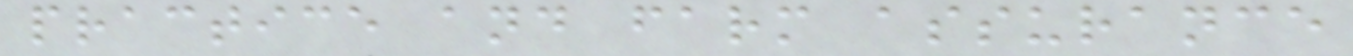practice and farm assurance
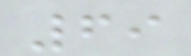69
